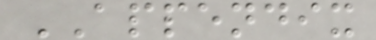APPENDIX
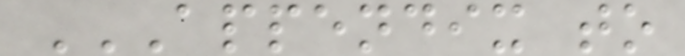APPENDIX TO
